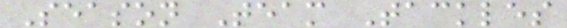Season Team Tackles
